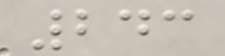243
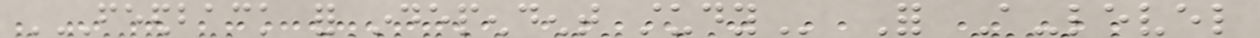FEEDBACK FOR INDEPENDENT STUDY For A-level
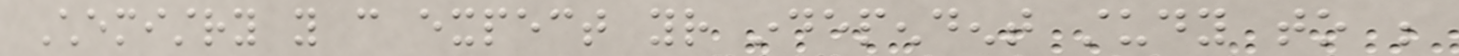Chemistry you can expect your independent study to be
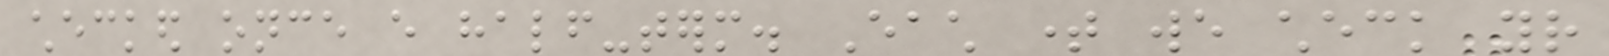checked once every half-term. Each time we check your
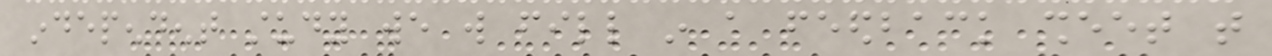independent study we will fill in a feedback sheet that
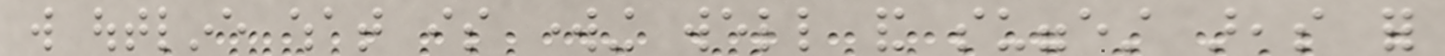will outline what is working well and suggest areas for
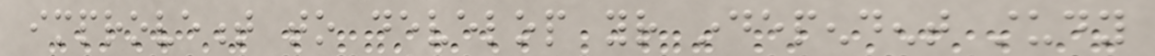improvement to develop your independent study
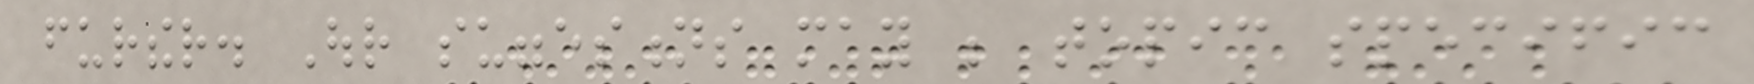further. Our suggestions may be topic specific
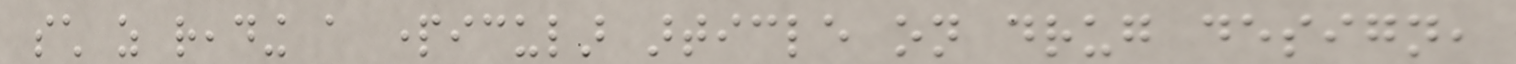such as reading a particular article on drug design,
